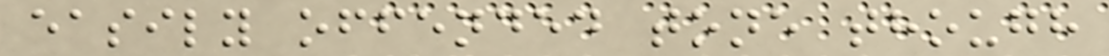easily offended tone though
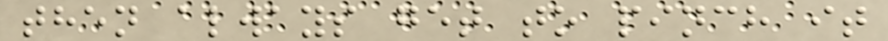then always get to pinch it
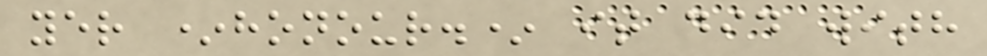yer *honour.* it did with
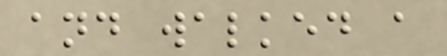and walked a
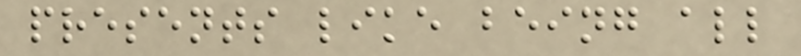presents like being all
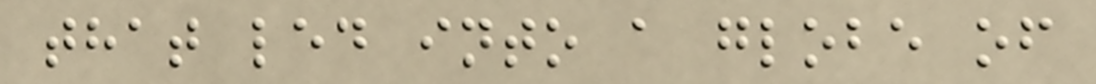that led into a globe of
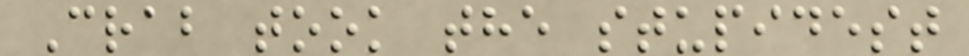Crab took the stupidest
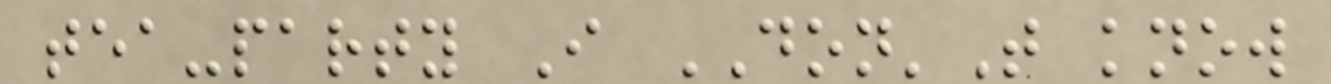tea-party I DON'T know
